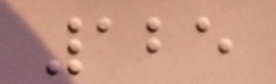125
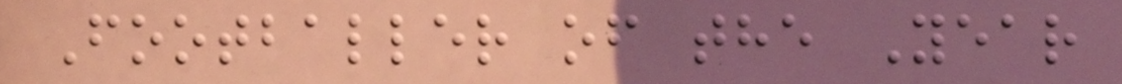Footballer of the Year
